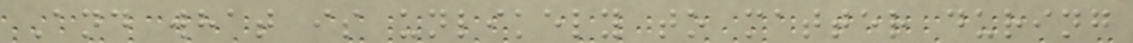And what is unlikely to matter during
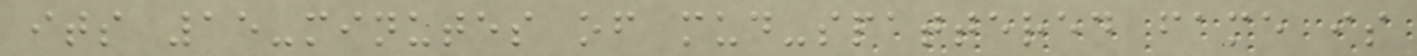its 15-minutes of mud-spattered fame is
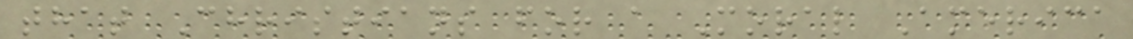that Christians for a Moral America
